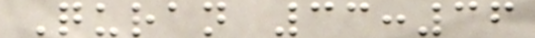Quran 33:36
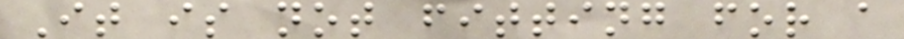It is not fitting for a
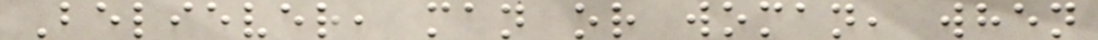Believer, man or woman, when
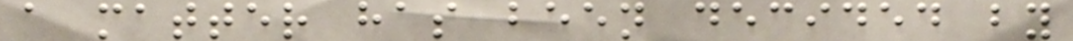a matter has been decided by
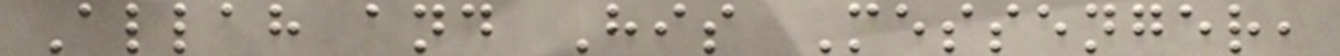Allah and His Messenger,
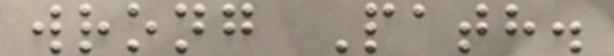wrong Path.
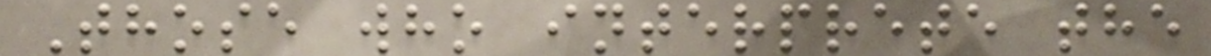Those who interprete the
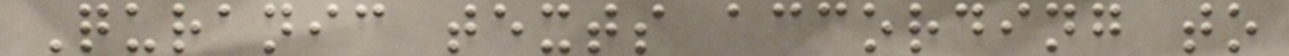Quranic texts according to
